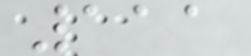111
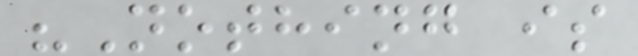"Nothing is
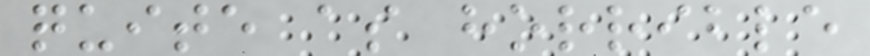quite as horrible
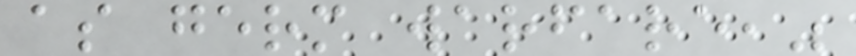as germ warfare,"
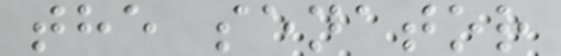the senator
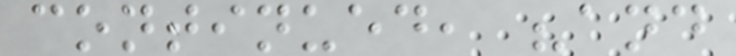continued, "and
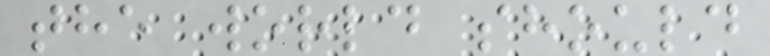the world should
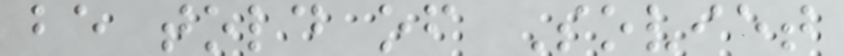be told of Soviet
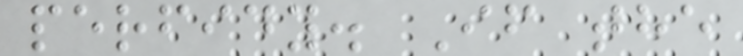perfidy. If the
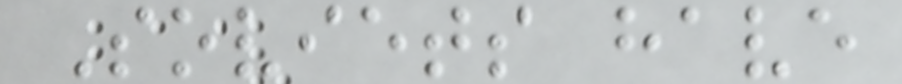Soviets have
